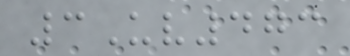3Uv473
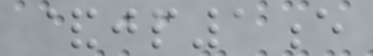&jp1e
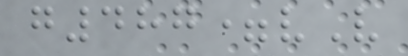g487=vV
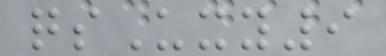qsUxy9
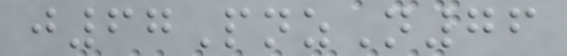j67PnzN76
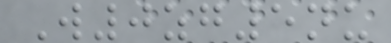W0zg5nu
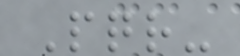Pqr-
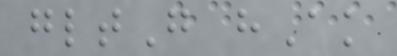gltG hAk
